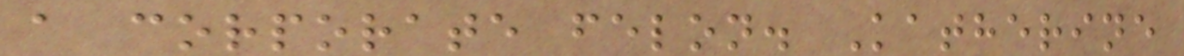a corporate felon. Katherine
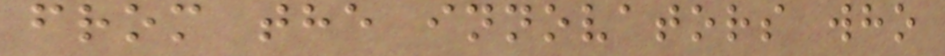from the innovators who
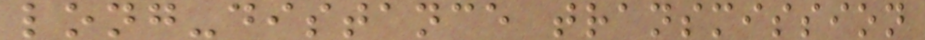long-distance transmission
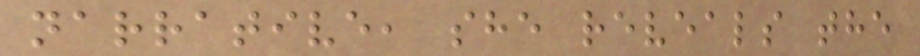narrative, she reveals the
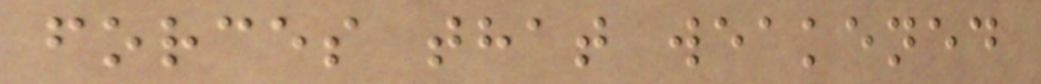forces that weakened
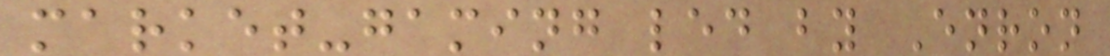market-gaming led by Enron
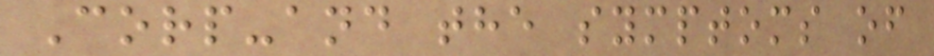Corp-and the symptoms of
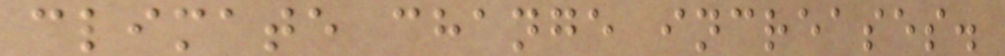climate change increases.
